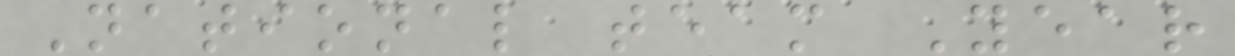National team Year
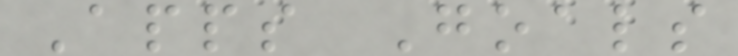Apps Goals
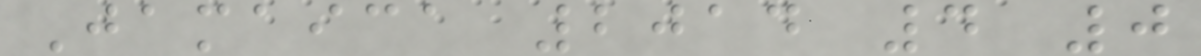Jamaica 2014 4 0
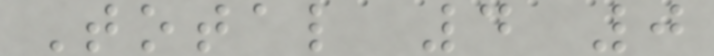Total 4 0
